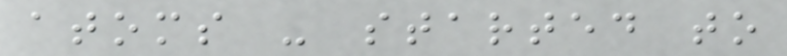atoms - started to
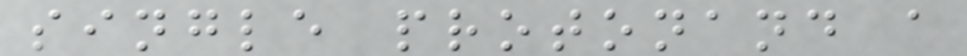single protonand a
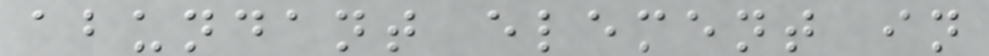abundant element in
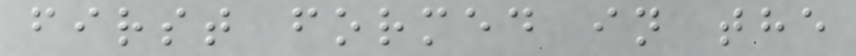first formed in the
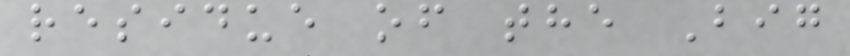residue of the Big
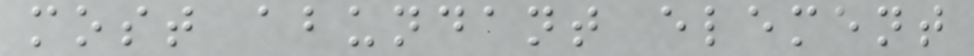most abundant element
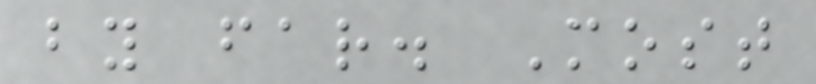by far. Most
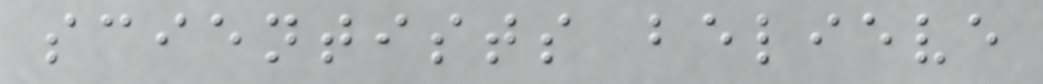scientists believe
